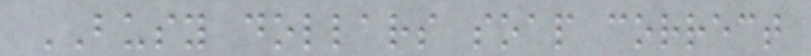BUSY dollars soap correct
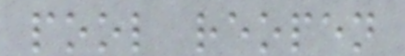pool reopen
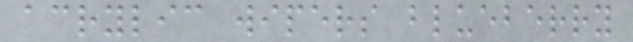acrylic wipers blueberry
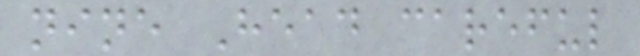nine Head careful
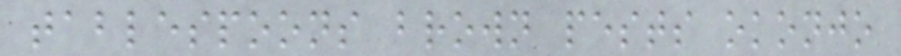tablespoons brown pests okonjo
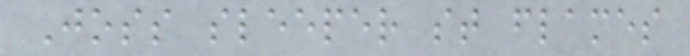Joss sleeper st flames
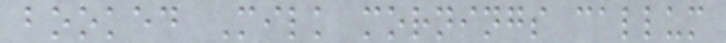booked Milk mornings callum
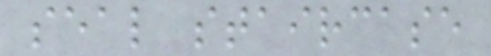seal staircase
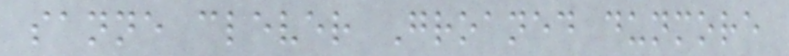sanne clever Groaned dunmore
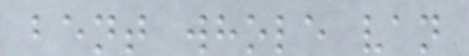bent whole van
